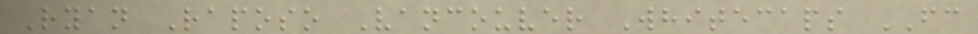Ryan Raposo Vancouver Whitecaps FC
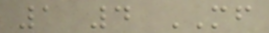1 4 MF
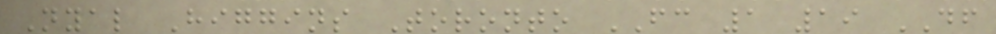Nyal Higgins Toronto FC 1 19 DF
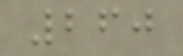260
